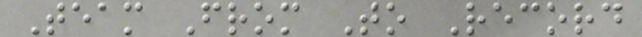Team From To Record
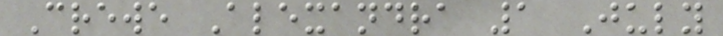Crewe Alexandra 1 July
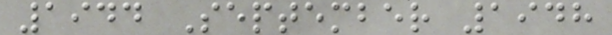1944 September 1948
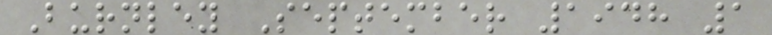Burnley September 1948 1
